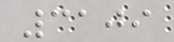3109
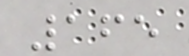165
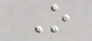O
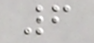6
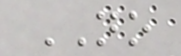NO
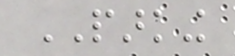PARKING
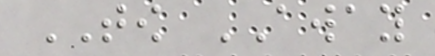TOW AWAY
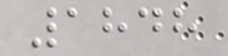1848
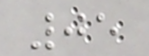05
